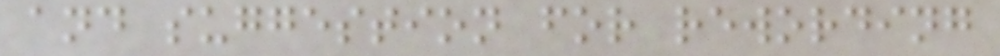and suggestion for rewording
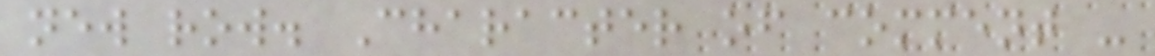new row. Character of comment -
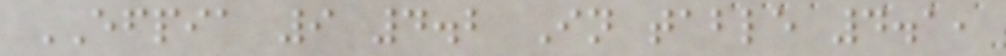EFPIA 9 4.2 In table 4.1,
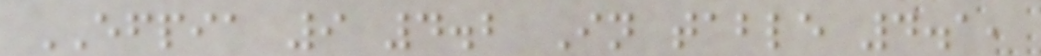EFPIA 9 4.2 In table 4.1,
